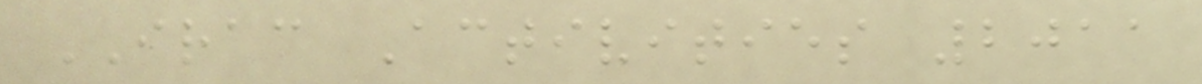IRAC Activities 2011
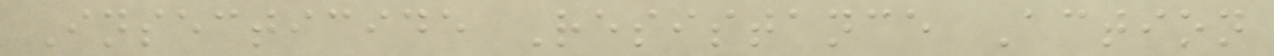Insecticide Resistance Action
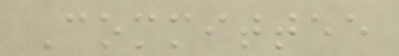Committee
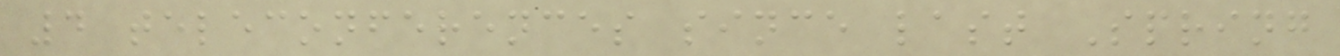4 teleconferences since last Spring
